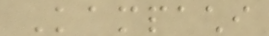Kampachi
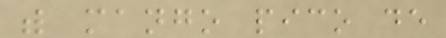with mango pico de
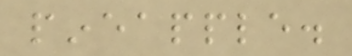pineapple.
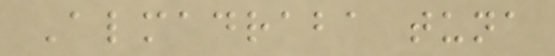Almadraba tuna
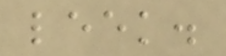leek.
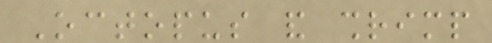Octopus and shrimp
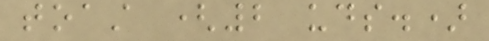toast (2 uds.)
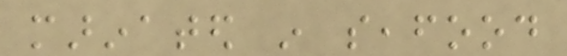marinated in seafood
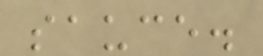sauce.
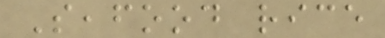Seafood rice
